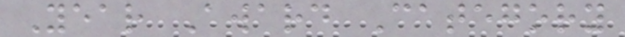Year Award Category
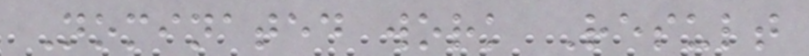Nominated work Result
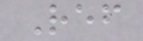Ref
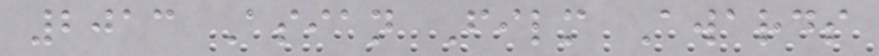2013 Asian Film Awards
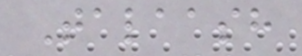Talaash
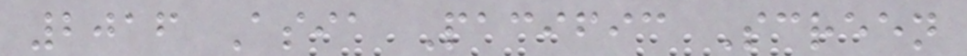2016 Asia Pacific Screen
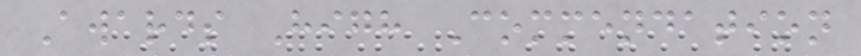Awards High Commendation
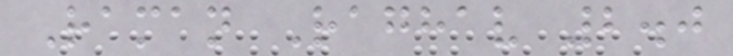Raman Raghav 2.0
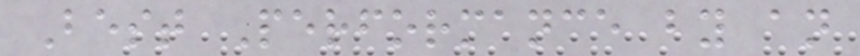Best Performance by an
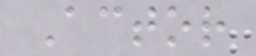Actor
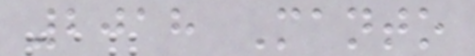2018 Manto
